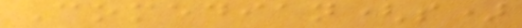Comedian(s)
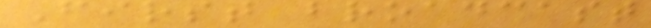First broadcast
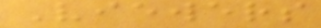Viewers
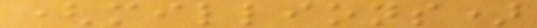(millions)
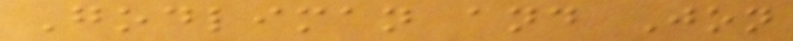Godliman and Jon
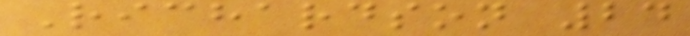Richardson 24
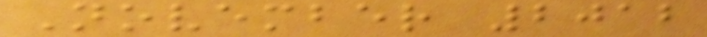November 2012
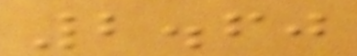2.60
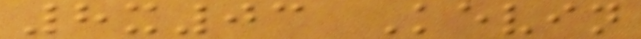8x03 Kevin
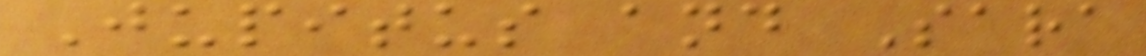Jupitus and Sara
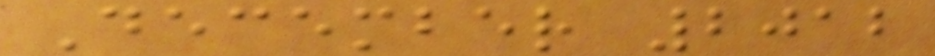December 2012
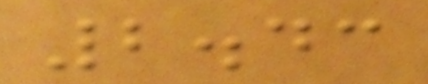2.43
